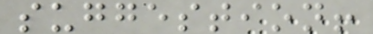suggestion!
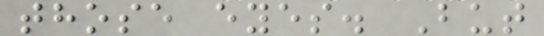those eyes. But
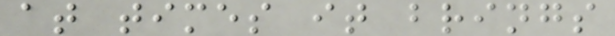at times it brings
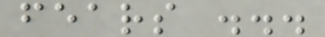fears ...
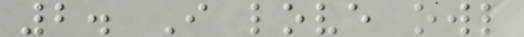2. I love owl
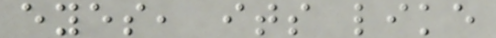eyes, its like
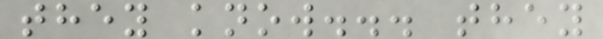they know... they
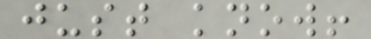just know!
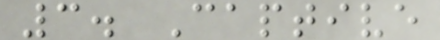3. Captive
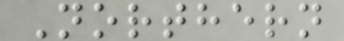Northern
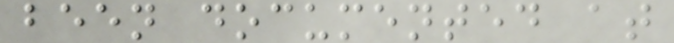been documented at
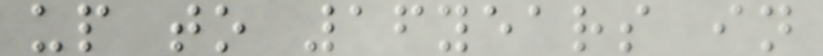up to 16years in
